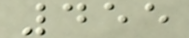455
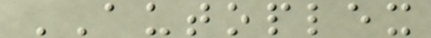AUTOPLEX
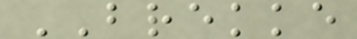BREKKE
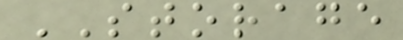STORAGE
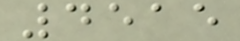4515
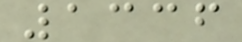1336
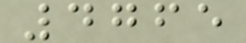4765
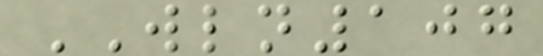WLN107
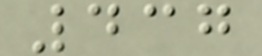437
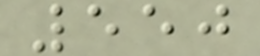550
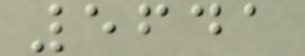5641
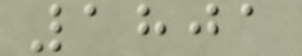1801
